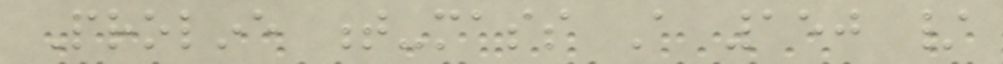Proline t-mass A 150 /
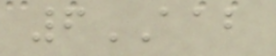6AAB
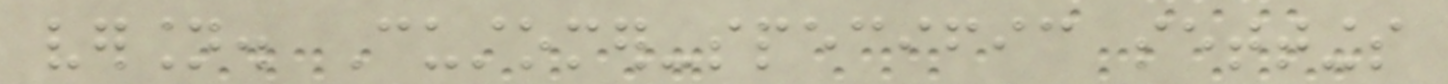version. Customer-specific settings
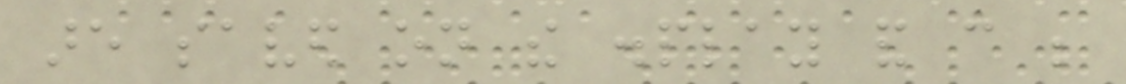are saved on the display and can be
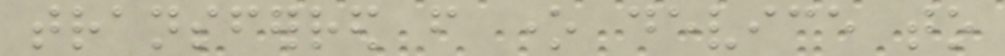transferred from one device to
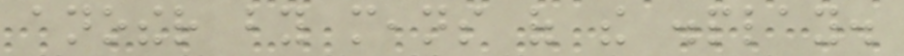another by means of the display.
